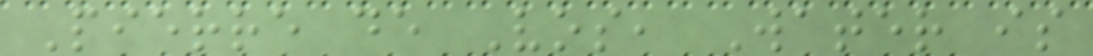Pierre de Vos, Water is
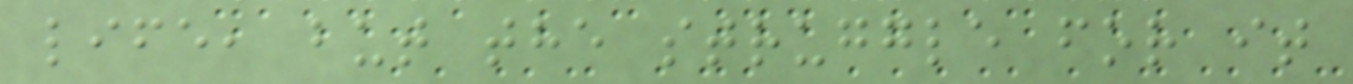life, but the struggle for it
